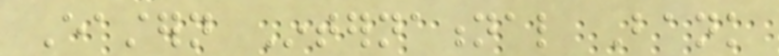Eastern International Bank
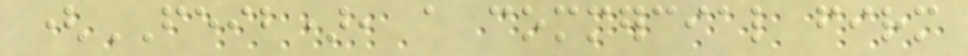(FEIB), a commercial firm
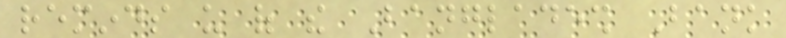reminds us of the Bangladesh Bank
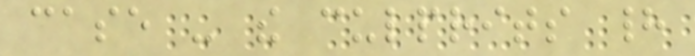case - the culprits had
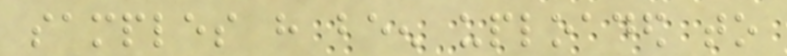samples have been uploaded to
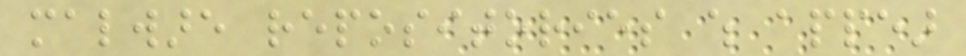malware repositories which appear
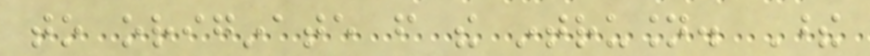to originate from the intrusion. These
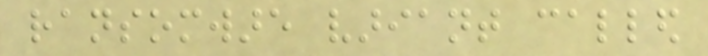ransomware variant called
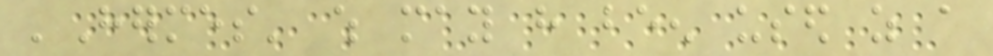'Hermes' which may have been used as a
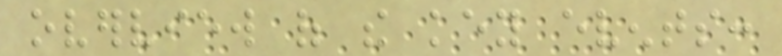overview of the key events:
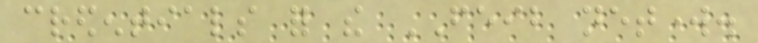credentials for the FEIB network.
